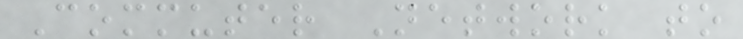Commuter Network to
